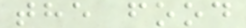the food
